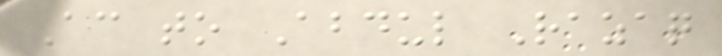According to Abdul Razaq
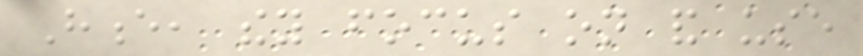Hence, they focus on and use
